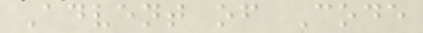Advent of Code
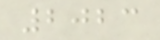2023
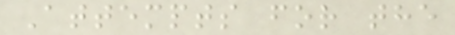Attempts for the
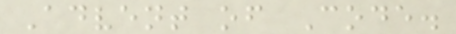Advent of Code.
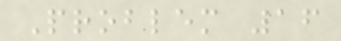Problem 16
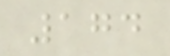174
